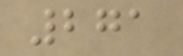271
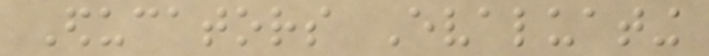Educators Evaluating
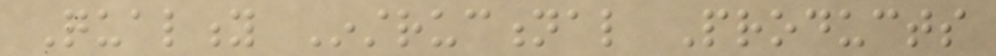Quality Instructional Products
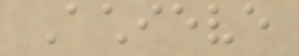Achieve
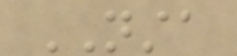NSTA
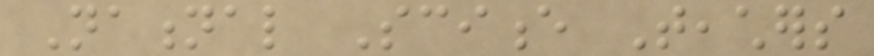National Science Teachers
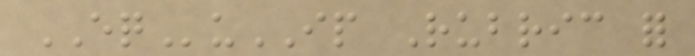EQuIP Rubric for
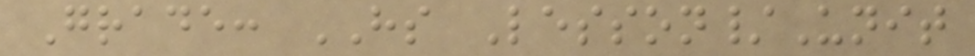Grade: HS Lesson/Unit
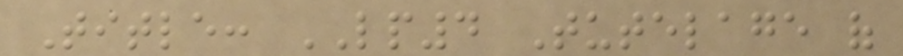Title: LP4 Tutelage of
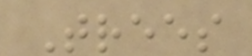Trees
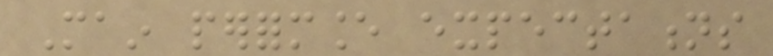Main performance expectations
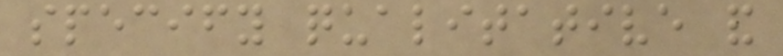specify qualitative and
